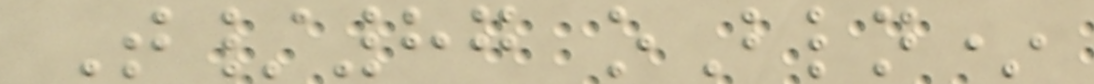T/87 oBln*
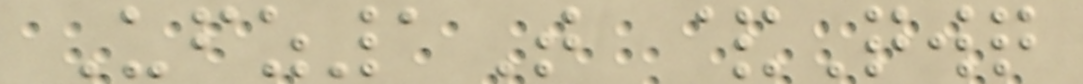Ufz1T &Qwq
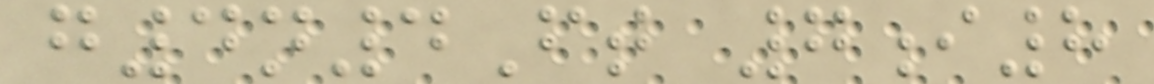g4n4Ft 7i8
